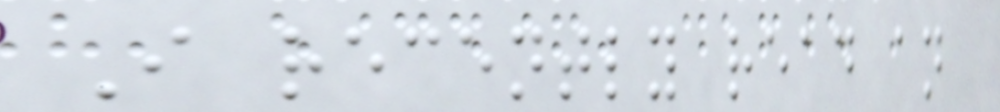I recently read an
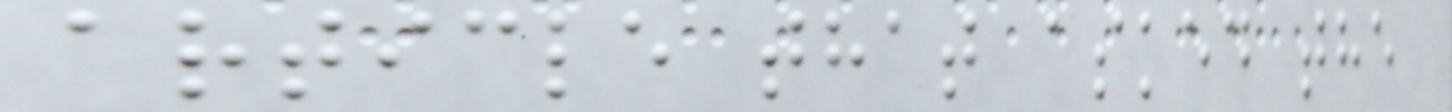article that asked the
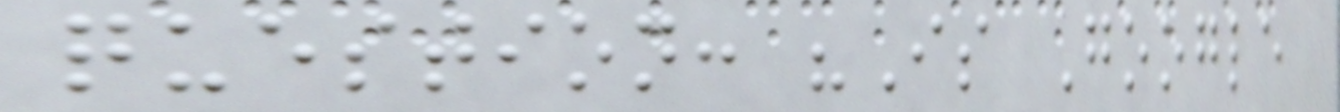question: "Is Google
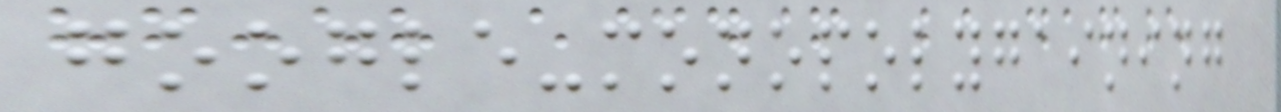google-monopolygaining
